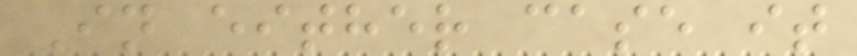In either case it
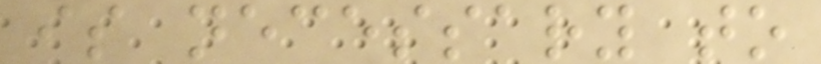is necessary to
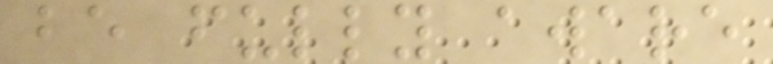be fully aware
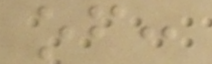of:
